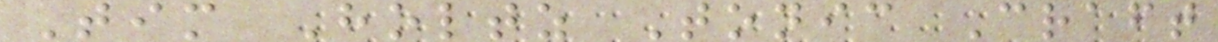Tim Holtz Tonic Craft
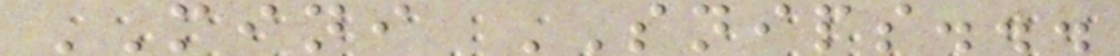MINI SNIPS...
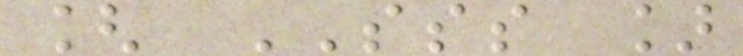[ SSS ]
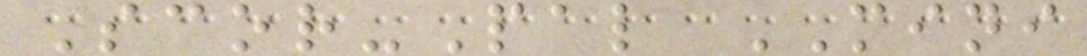Scor-Pal MINI
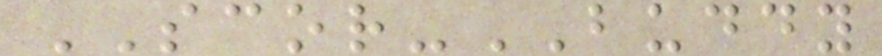SCOR-BUDDY
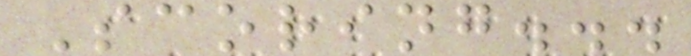Scoring...
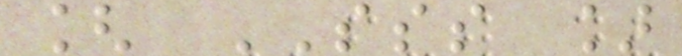[ SSS ]
